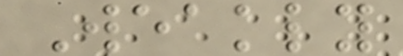Weakly
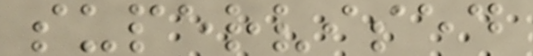supervised
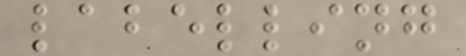labelling
